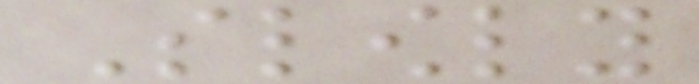Slowly
